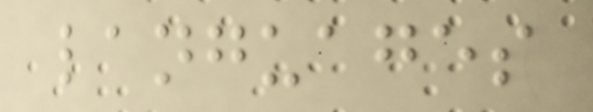languages
